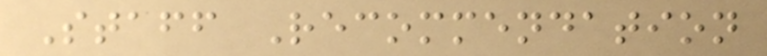Staff Recommendation
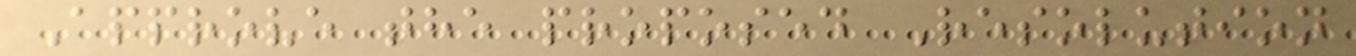Approve the proposed Resolution
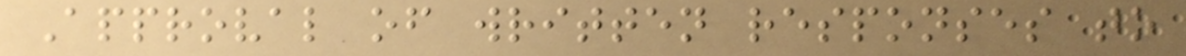Approval of written responses to
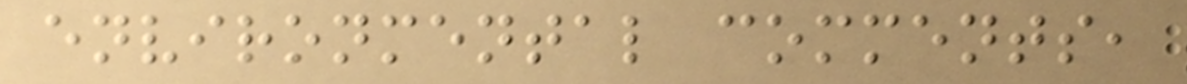environmental comments,
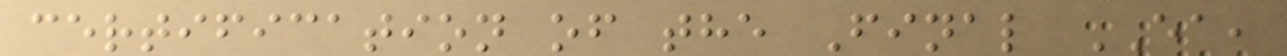certification of the Final EA,
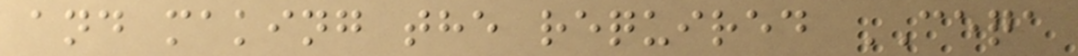and making the required CEQA
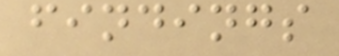findings
